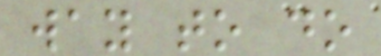way to do
